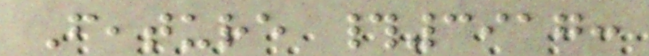Feature #3917:
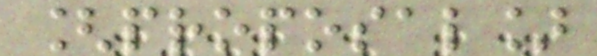[proposal]
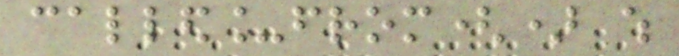called_from() which
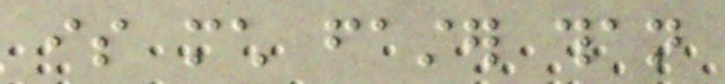is much faster than
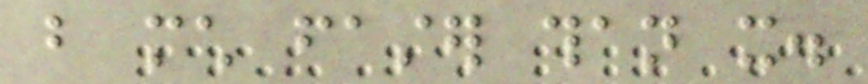but much faster than it.
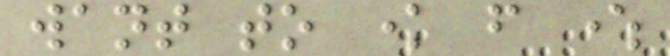want to know from where
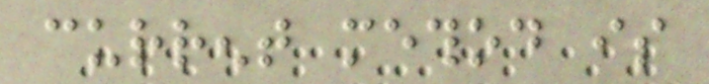current method is
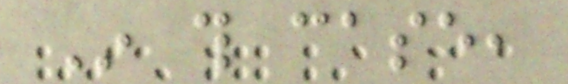In this case,
